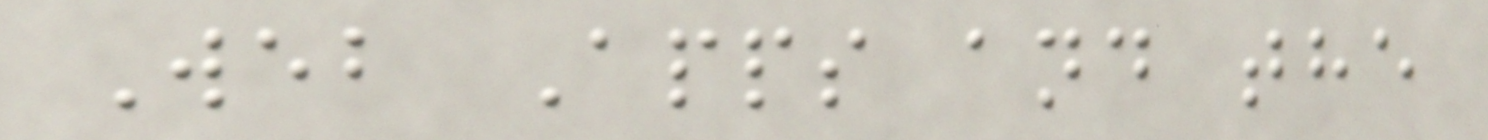Web Apps and the
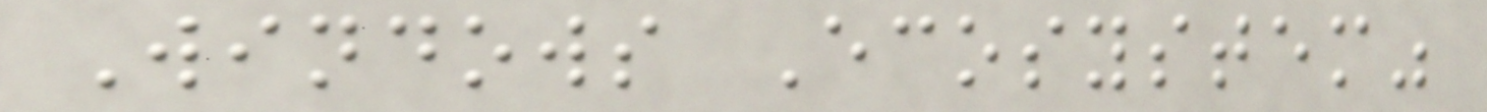Windows Ecosystem"
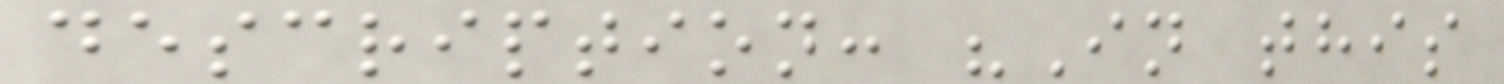description: "In this
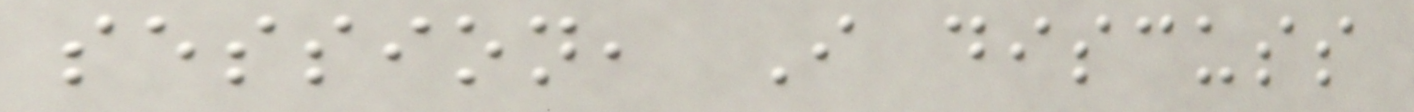session, I discuss
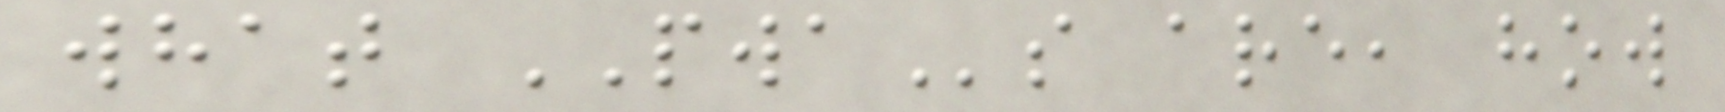what PWAs are, how
